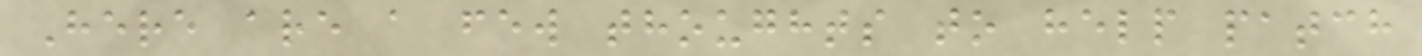Here are a few thoughts to help patch
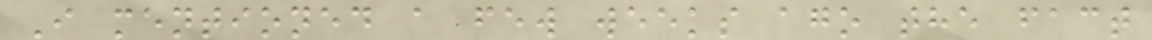I mentioned a few weeks ago the fact
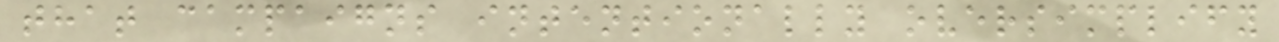that campaigns intentionally oversimplify
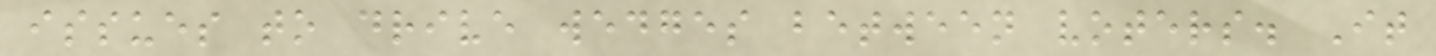issues to drive wedges between voters. It
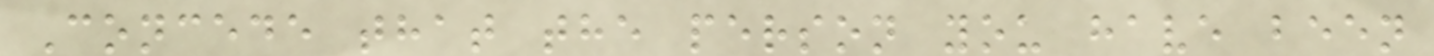Concede that the person you have been
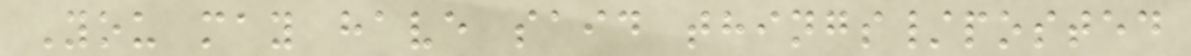You may have said things/posted
